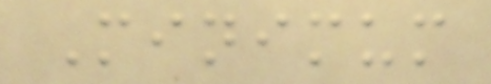Minimum
